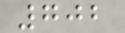702
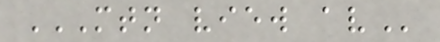MTN VIEW AV
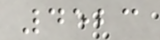4523
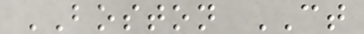BOSTON CT
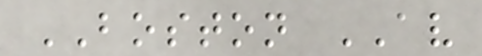BOSTON AV
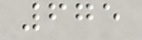675
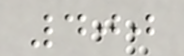400
